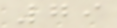79
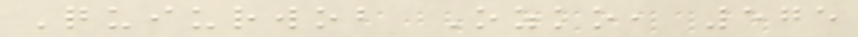Quiurwob Ozko, 575
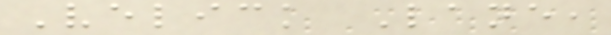Velick Lane,
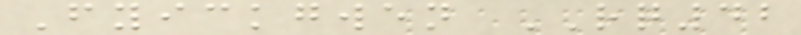Fyickgwen RQ42
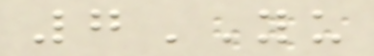7YU
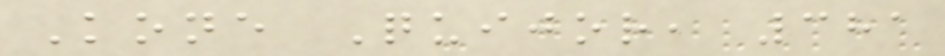Kone Quijor, 381
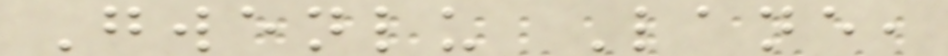Gwenlu Lane,
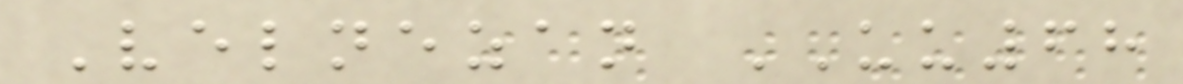Velnezan UU68
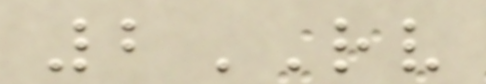2RV
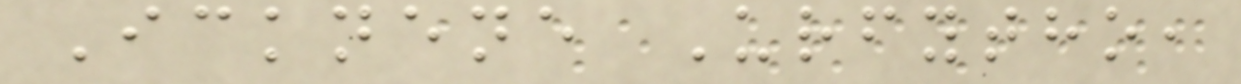Icknene Urfytho,
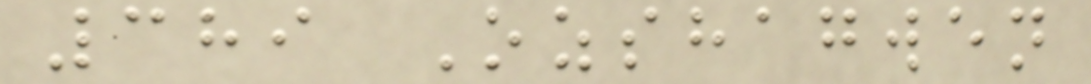389 Ozshagwen
